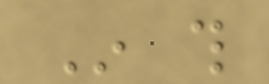In this
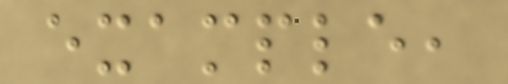example,
